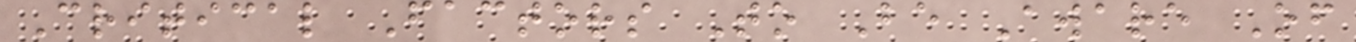Critical Factors To Be Aware Of
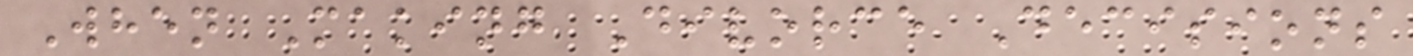When Making Divorce Decisions
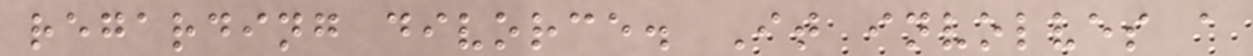regarding divorce. It involves a
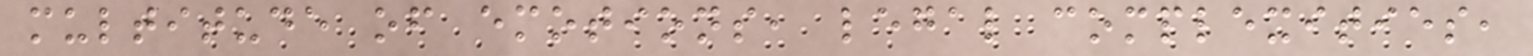multitude of emotions, legal complexities,
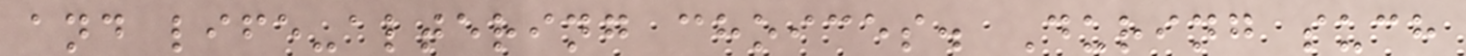and life-altering choices. During such
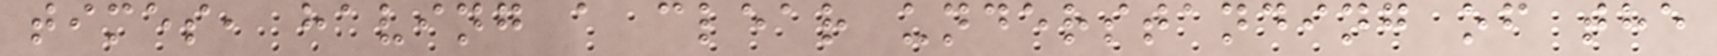times, having a clear understanding of the
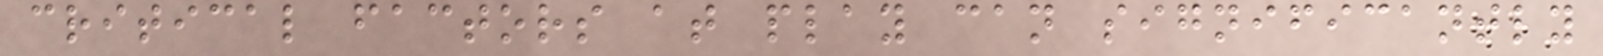critical factors at play can significantly
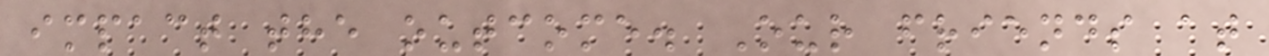impact the outcome. Our friends at
